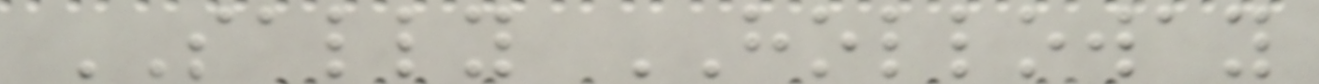SALLY HOLLOWAY
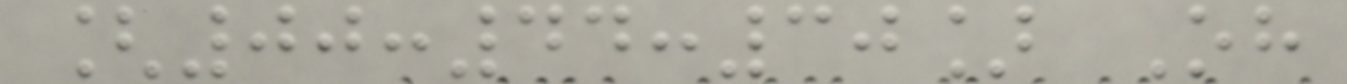[00:44:30] Oh
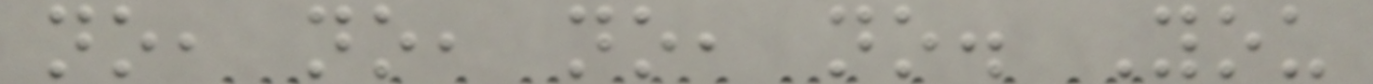no, no, no, no. You
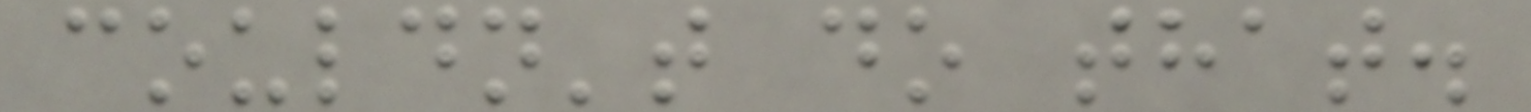couldn't do that.
